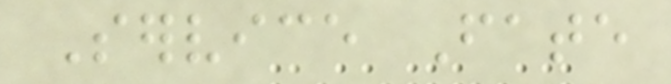Service Fate
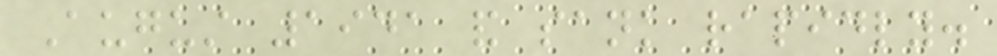August 1941 and sank rapidly.
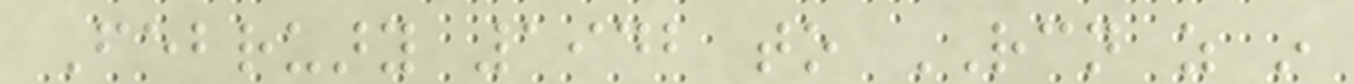February 1942 to RCN as in
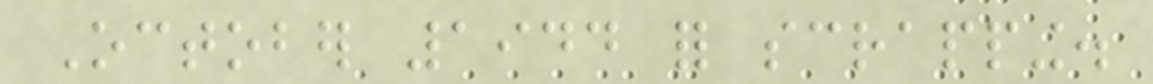October 1944 for scrapping.
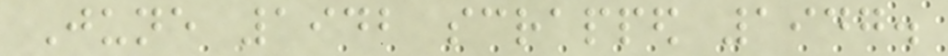June 1942 scrapped 1947.
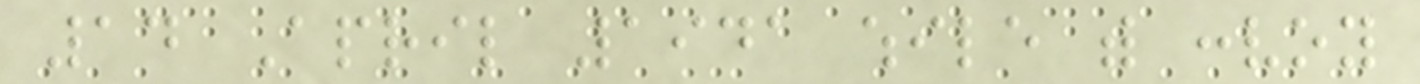14 April 1941 while with convoy
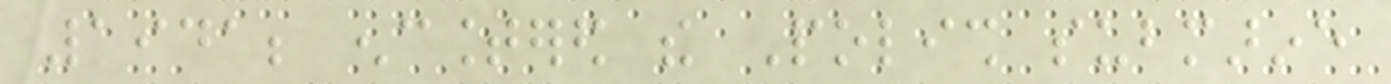1941; encountered the Polish submarine
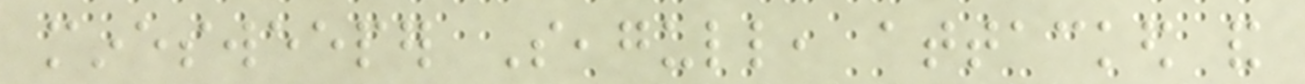minesweeper Seagull, attacked and
